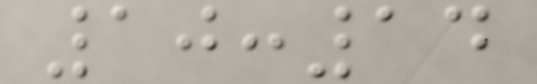10:14
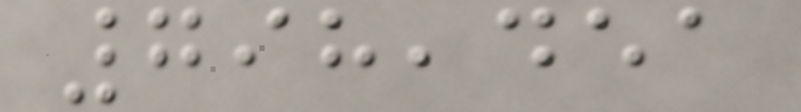798,451
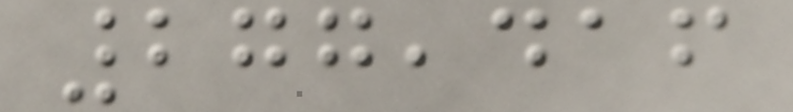277,416
